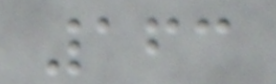163
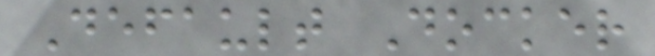Default Docker
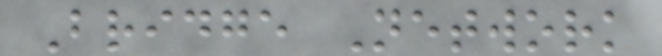Bridge Network
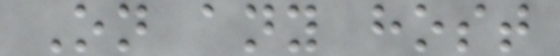On any host
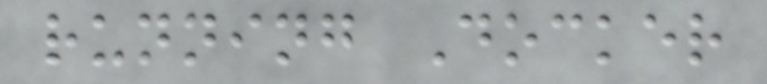running Docker
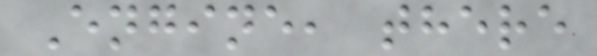Engine, there
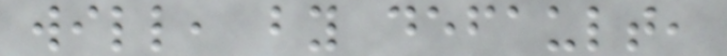will, by default,
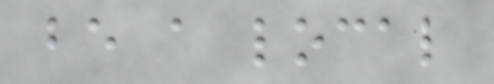be a local
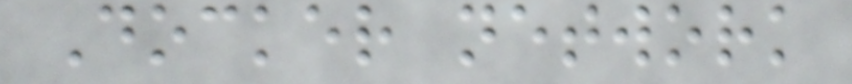Docker network
